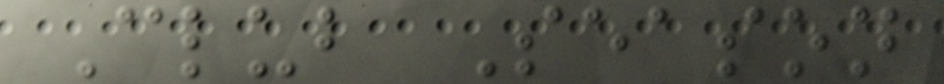Club Season
